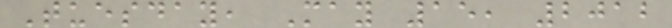Tuesday, May 15, 2012
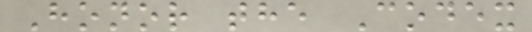Honor the Codex
